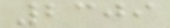2309
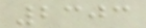2303
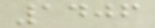1406
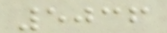5036
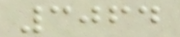3064
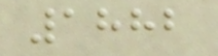1882
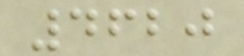4620
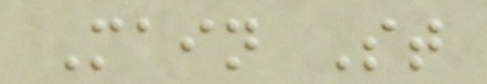Main St
